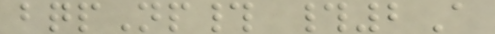bqpNp# #2A
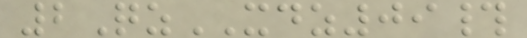2QzXDZ09#
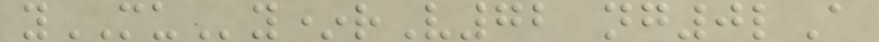yMUy*rV72 ng0lA
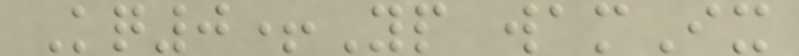Kq0+Yp wamIx
